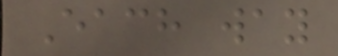Each way
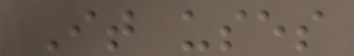It uses
